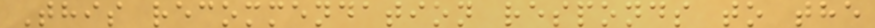This recommendation responds to the
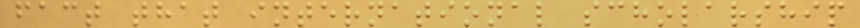fact that international scholarship
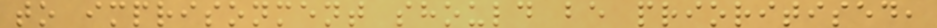to imprisonment should be prioritised,
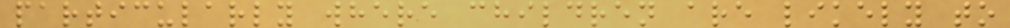particularly where children are likely to
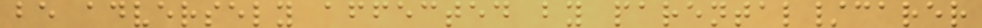be adversely affected by parental/carer
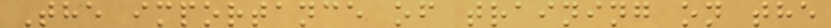The importance of training on the
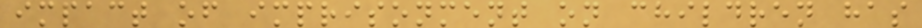impact of imprisonment on children has
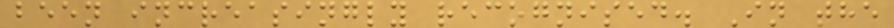been increasingly recognised. In the
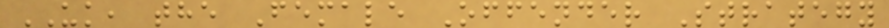UK, the Female Offender Strategy
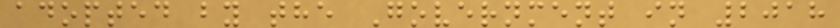adopted by the Government in 2018
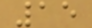15
